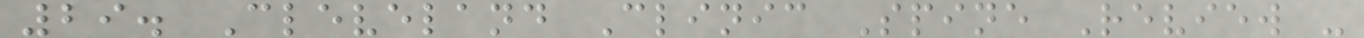29. Cleveland Clinic Spine Review -
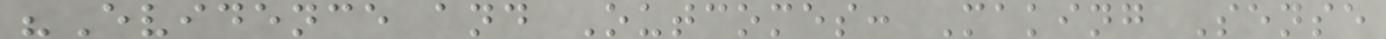"Evidence and Outcomes: Making Sense
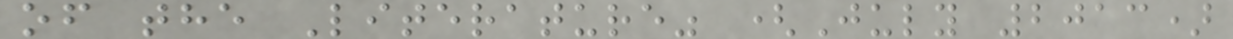of the Literature" (July 2013)
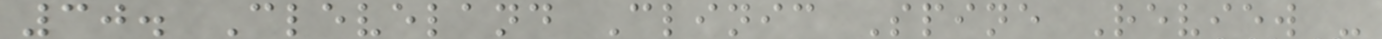30. Cleveland Clinic Spine Review -
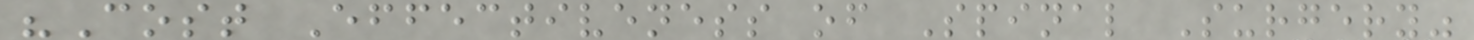"Cost Effectiveness of Spinal Surgery"
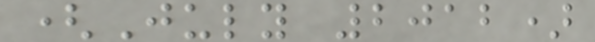(July 2012)
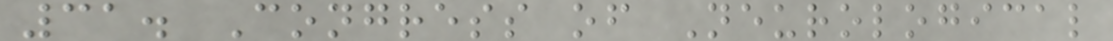31. Congress of Neurological
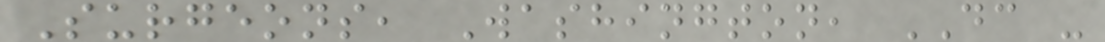Surgeons, Washington, DC -
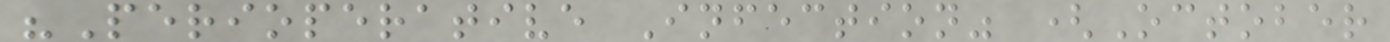"Perioperative Infection" (October
